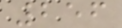256
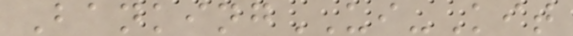BankingUI-Kit
